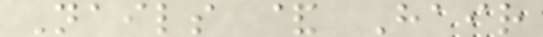Nails & Hair
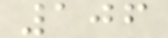106
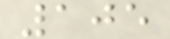105
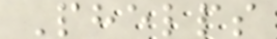Phelps
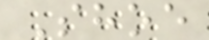Shoe
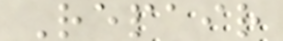Repair
